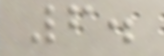6.
